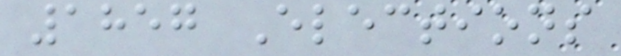1857 Elections
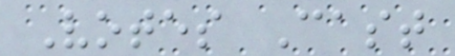Votes Cast
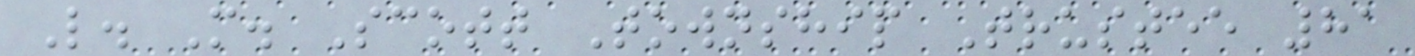L. M. Scott Township Trustee 81
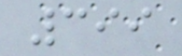399
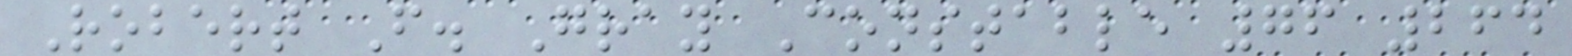Robert F. Gray Constable 76 264
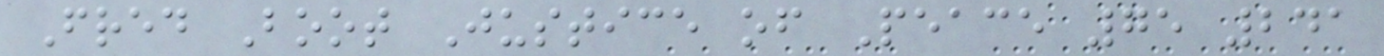Fred Boot Justice of Peace 75 241
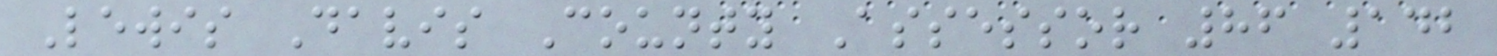Lewis Davis County Assessor 86 142
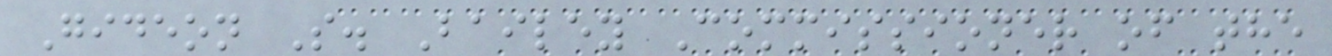Gideon S. Bailey Commissioner of the
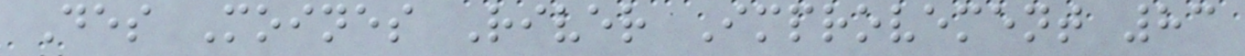Des Moines River Improvement 83
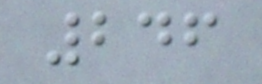246
